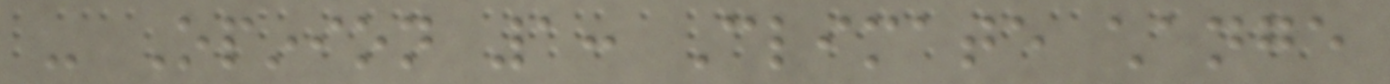- Opinion 1: Climate change
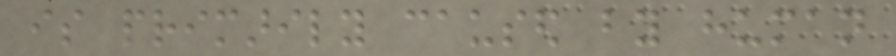is primarily caused by human
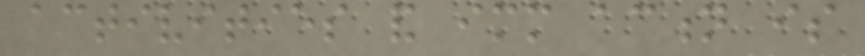activities and immediate action is
